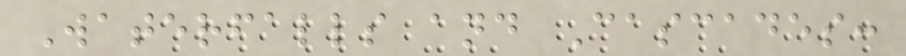Waterfalls and Cascades:
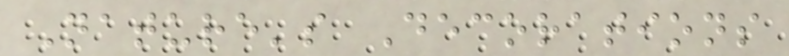Nature's Decorations
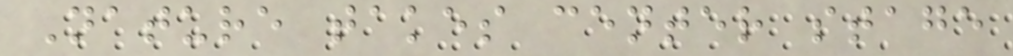Nature takes center stage
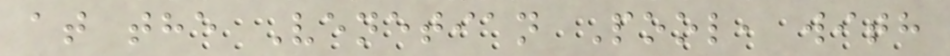at the Venetian Pool, with
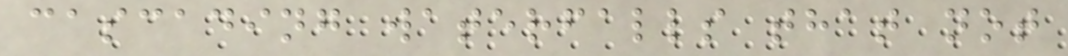cascading waterfalls that not
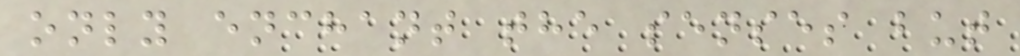only enchant the senses but
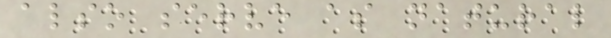also serve as natural
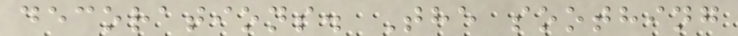decorations. The soothing
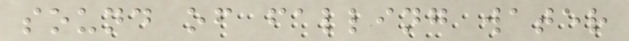sound of falling water
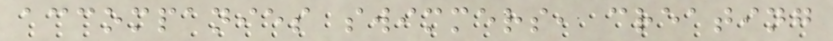accompanies swimmers, creating
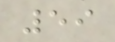59
